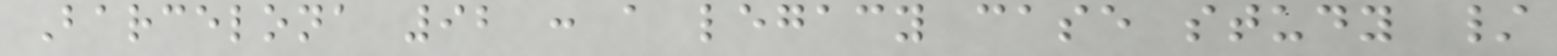Barcelona 92 : a legacy case study /
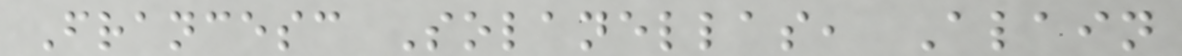Francesc Solanellas, Alain
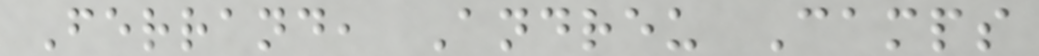Ferrand, Andreu Camps
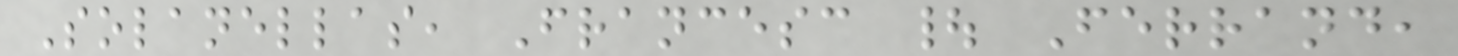Solanellas, Francesc | Ferrand,
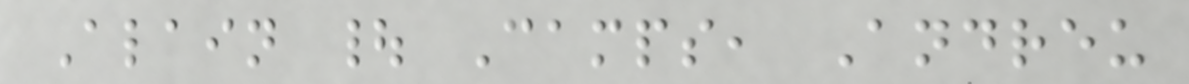Alain | Camps, Andreu
